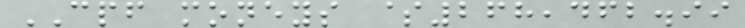CPF moneys $268,462.99
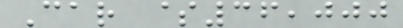Car $36,000
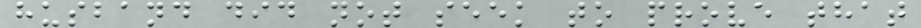husband did not seek to prove that
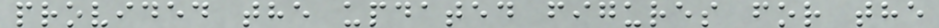provided the updated figures for the
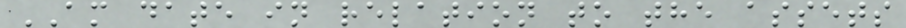AM date in relation to the assets
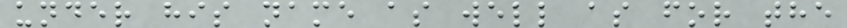under his name as well as for the
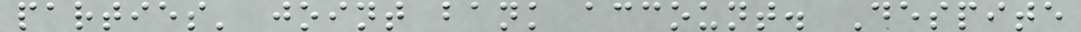parties' joint bank account. Despite
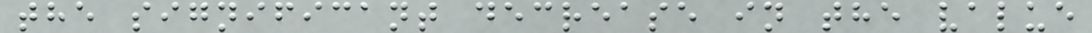the significant decrease in the value
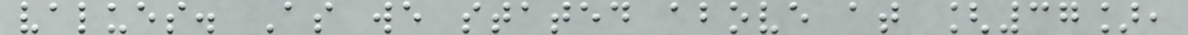values. As we stated above at [37],
